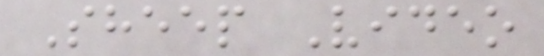Sheep Video
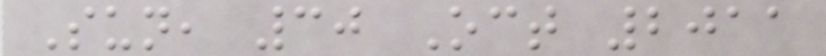Sun, 30 Oct 2011
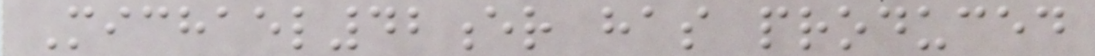Michael42er has produced
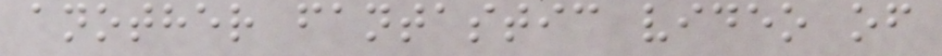another fantastic video of
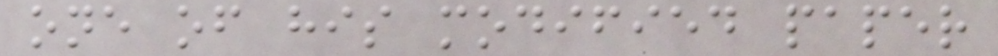one of his modified paper
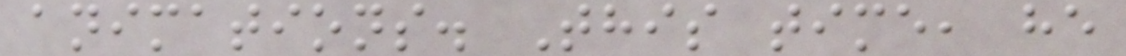animations. This time, he
